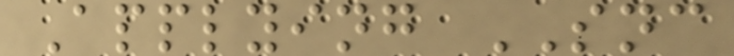Applying SNC
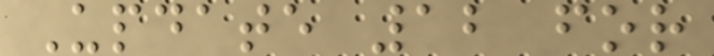Update 12 for
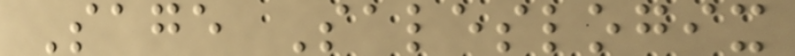Sage Saleslogix
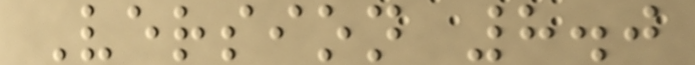Version 8.0
